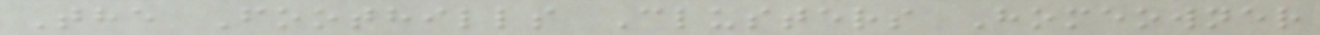The Foothills Clusters Homeowner
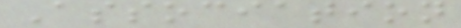Association
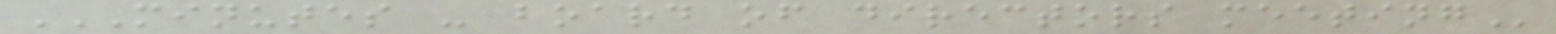MINUTES - BOARD OF DIRECTORS MEETING
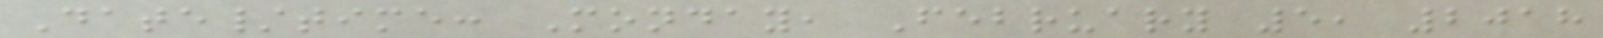Date/time: Monday, February 5, 2018
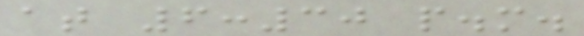at 6:30 p.m.
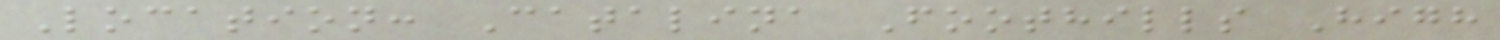Location: Catalina Foothills High
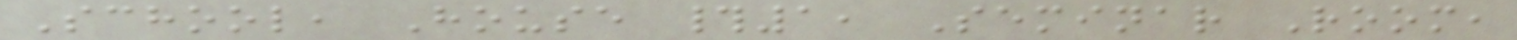School, House #1, Seminar Room,
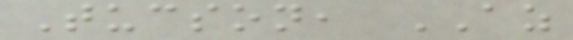Tucson, AZ
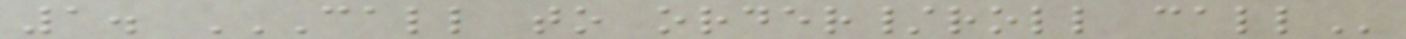1. CALL TO ORDER/ROLL CALL
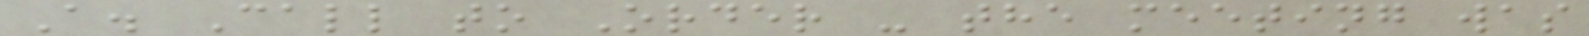A. Call to Order - the meeting was
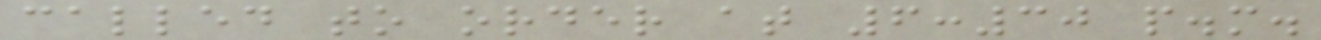called to order at 6:30 p.m.
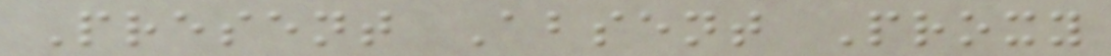Present Absent Proxy
